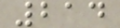214
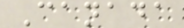Canada
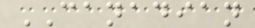CANADIAN
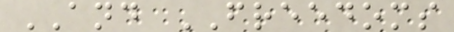AND FREEDOMS
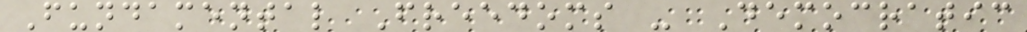Fundamental Freedoms - Democratic
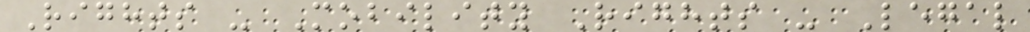Rights - Mobility Rights - Legal
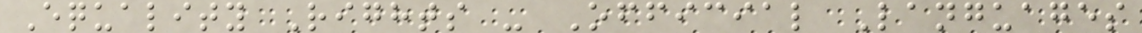Equality Rights - Official Languages
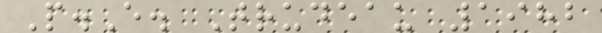P.E. Trudeau 1982
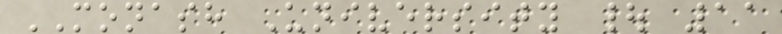MONASH University | 11
